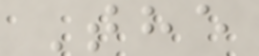The
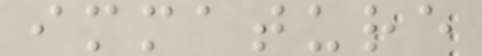immature
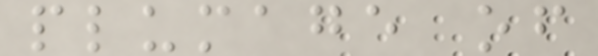plumage of
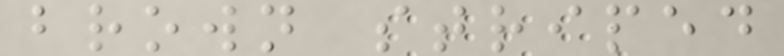brown striped
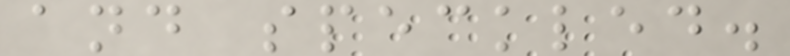and speckled.
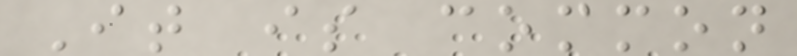It is common
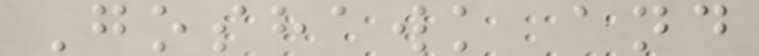Goshawk and
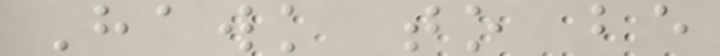Hawk to be
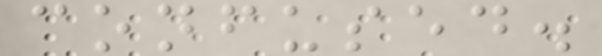confused.
